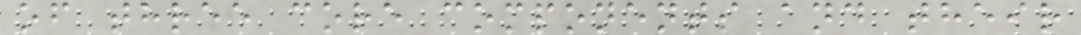of three core components and their
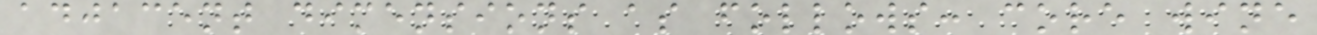adjacent dimensions as follows: core wine
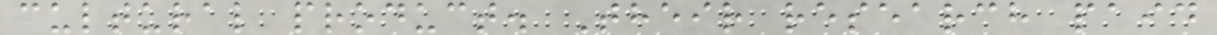cultural product. Their research paid
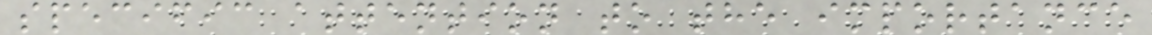specific attention to the importance
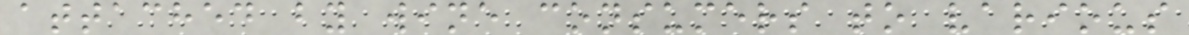attached by wine consumers to various
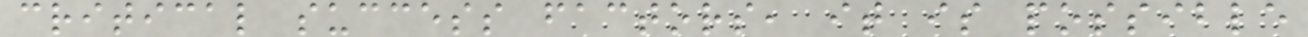critical success factors, it is possible
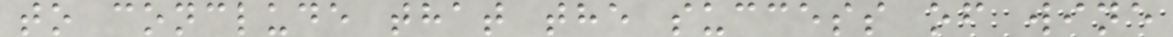to conclude that the success of wine
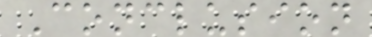Conclusion
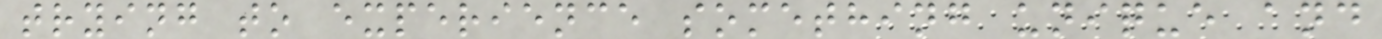trying to experience something unique and
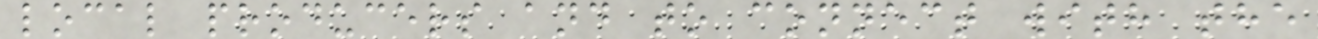local producers and to connect with the
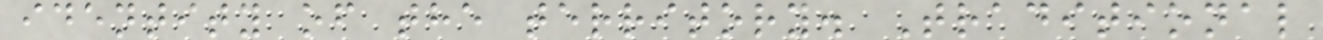identity of the territory. Traditional
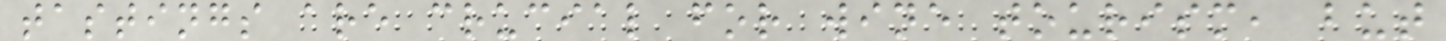tastings are crucial for wine tourism, but
